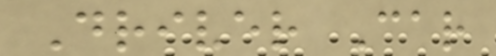Driver Car
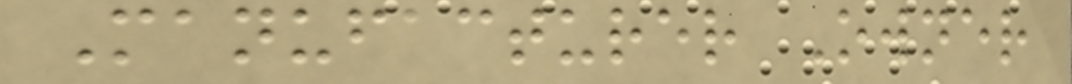Manufacturer Owner
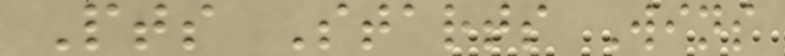Pts Starts Wins
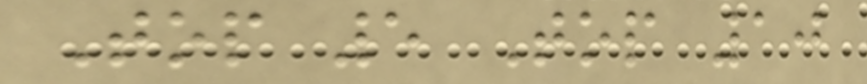Top 5 Top 10
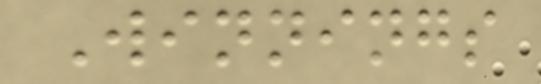Winnings
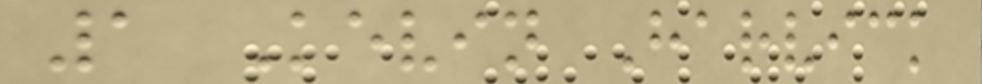1 Kevin Harvick
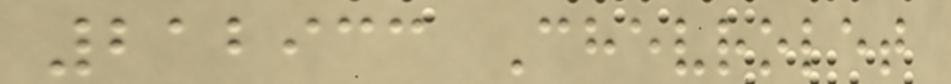212933 Chevrolet
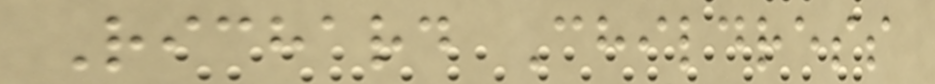Richard Childress
